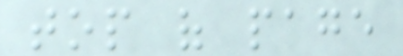top of page
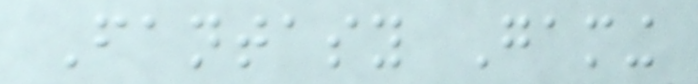Fantasy Gaming
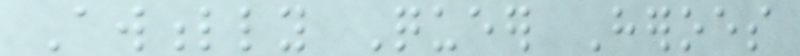Awfully Queer Heroes
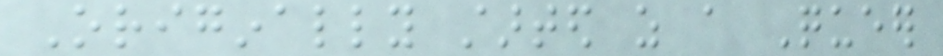Originally started as a Queer
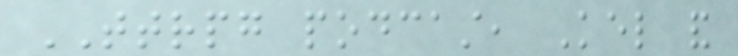TTRPG podcast, Kel and
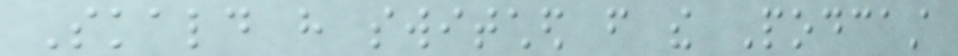Skald have switched from the Podcast
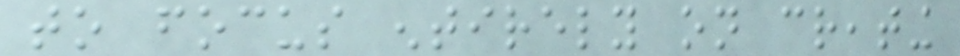to focus entirely on creating
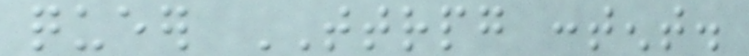queer TTRPG content.
